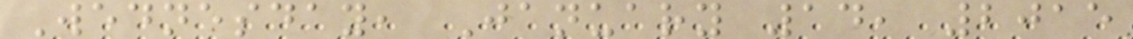Wednesday, January 14, 2015
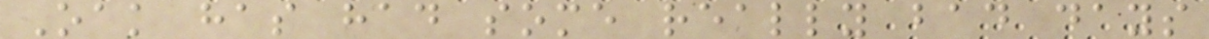Oak has had some really bad days
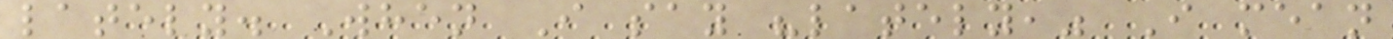lately. When I say "lately," I mean
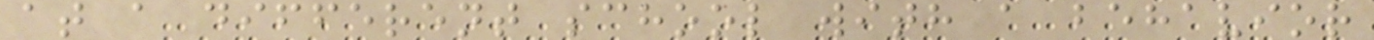at a different school with a behavior
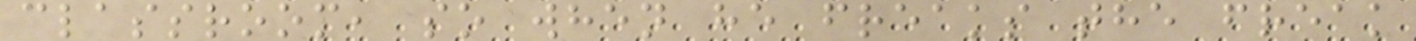classroom, so when he freaks the freak
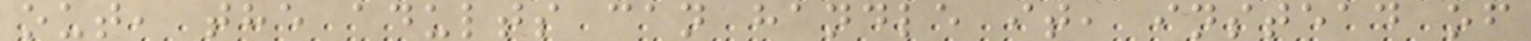out, the adults can handle it, instead of
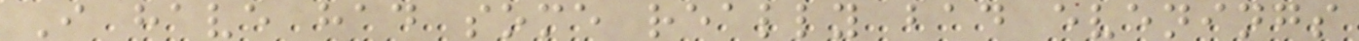I have had some really bad evenings
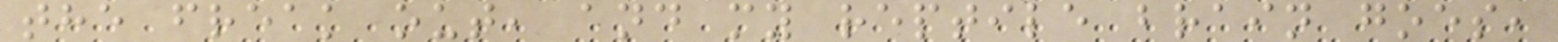the freak out, and my reptile brain goes,
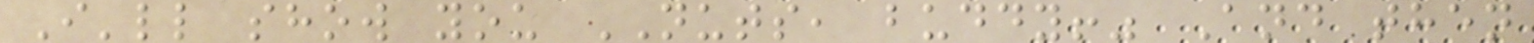I'll show you NUTS, buddy!" And then
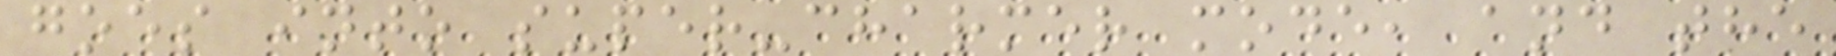goes into super-charmer mode, and the
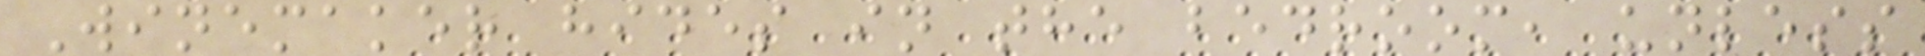Winemaker hides in the bedroom, unless
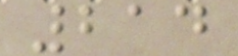214
